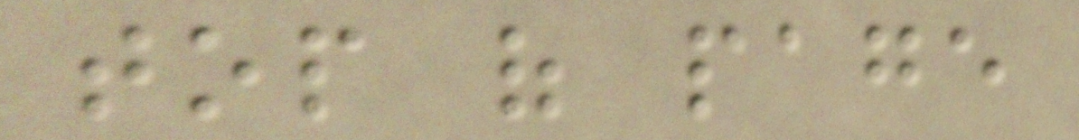top of page
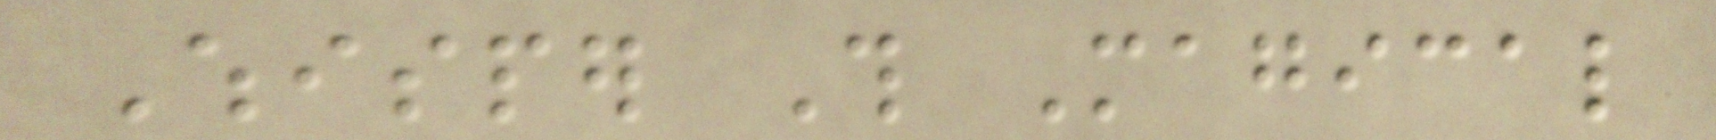Whisper This Magical
